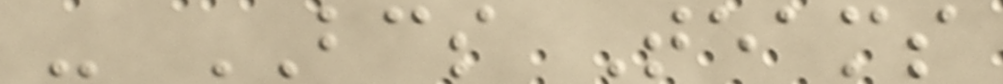- BCS Teams
